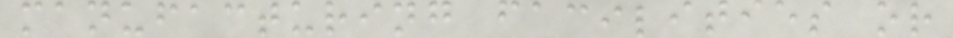manufacturing facilities or
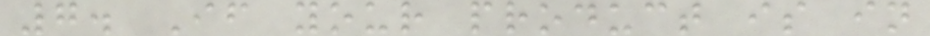7. If your product is in
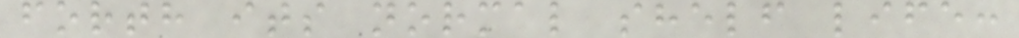forth its normal shelf life:
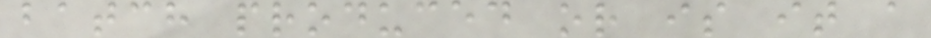batch produced or is it a
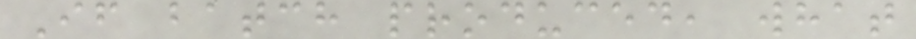If batch produced, what
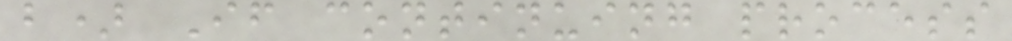b) If continuing process
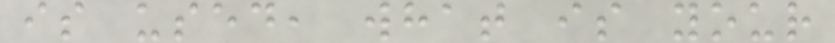is used, what is your
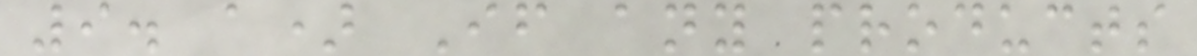9. a) If any products
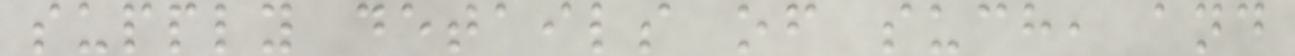supply details of such, and
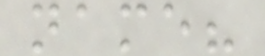name?
